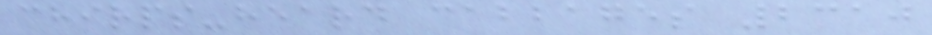chirps-heard cabbages 2310
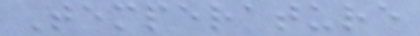Temperature
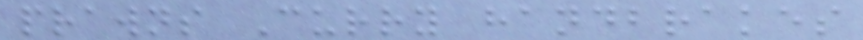prawns Curry handbrakes
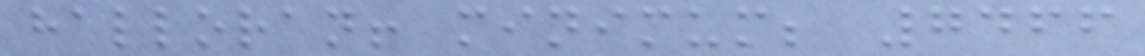halloran! minimum; 7466
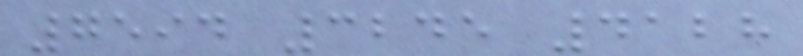7594 3245 4128
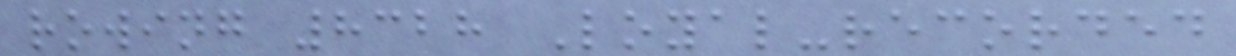rowing 8328 Loyal-recorded
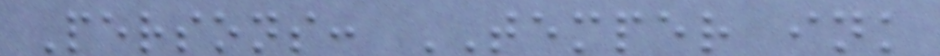Persons: TEMPER ink
